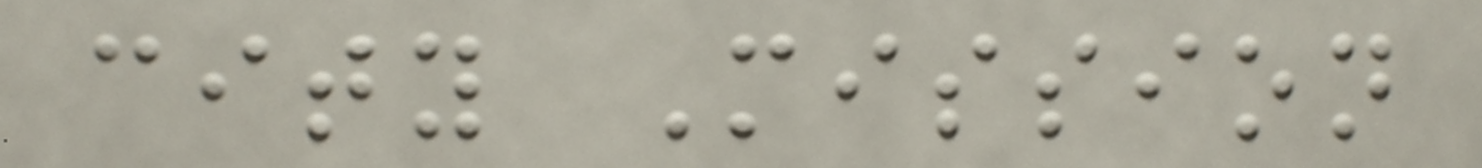city Mission
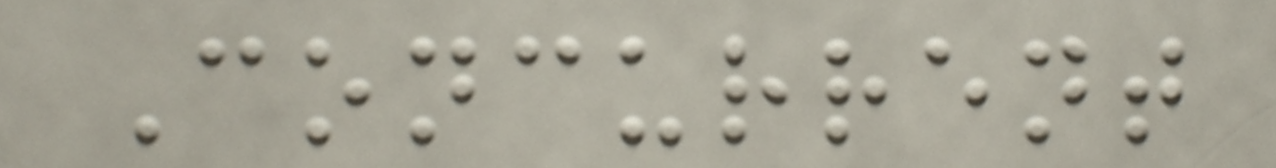Concurrent
